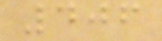406
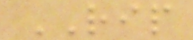RIP
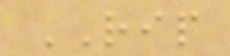RIP
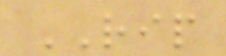RIP
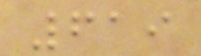619
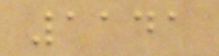1141
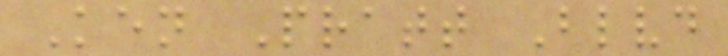Ken Pratt Blvd
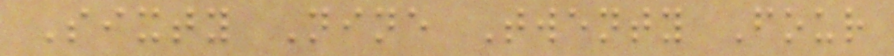Sixty Nine Twenty Four
